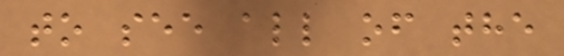to see all of the
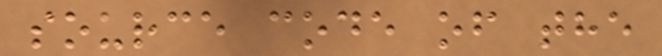source code of the
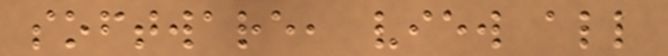software, view all
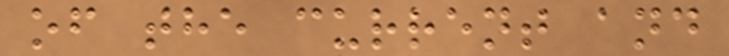of the current and
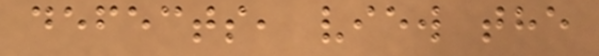defects, view the
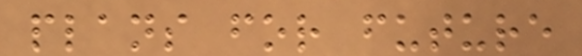plans for future
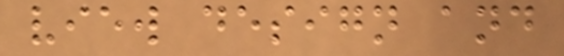view design and
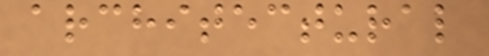architectural
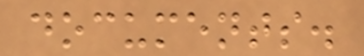documents.
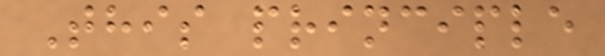This principle
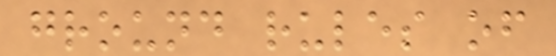ground rules of
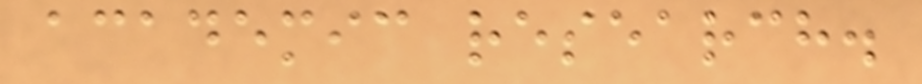academic research.
